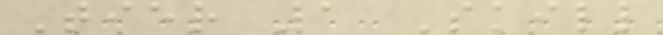Tier 1 Skill
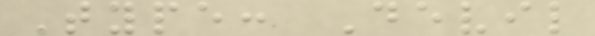Type: Devil
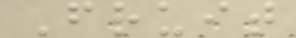Fruit
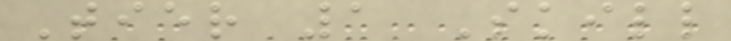Tier 1 Skill
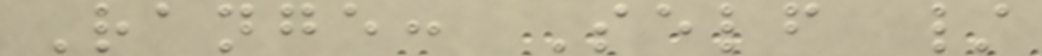Range: Self /
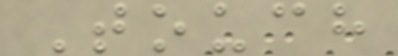Touch
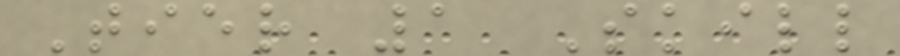Tier 1 Skill
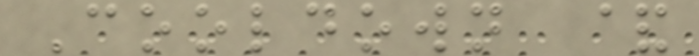Cooldown &
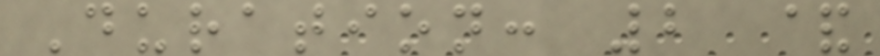Duration: 2 &
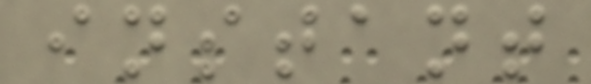instant
